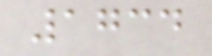1734
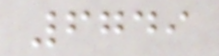6749
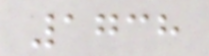1738
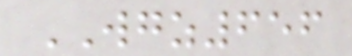WGZ656
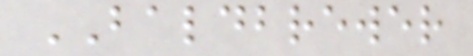BALDBREWER
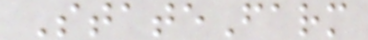StateFarm
